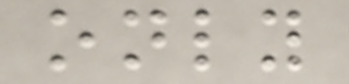only
